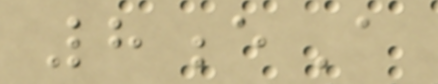8eA
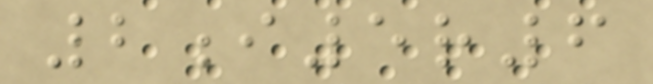2i5r6
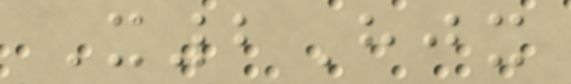X2Hjx
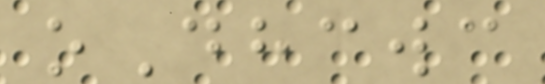oDhcwc
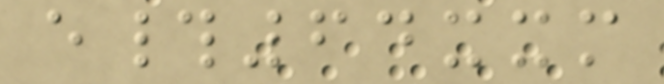e#64xxm
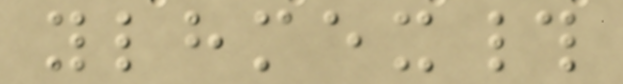ylhmex#
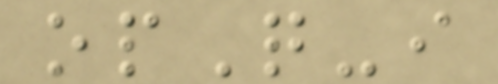opQ-i
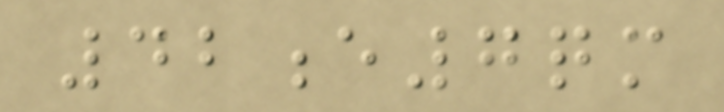42e7qm
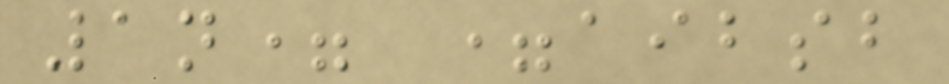1n= =aibsb
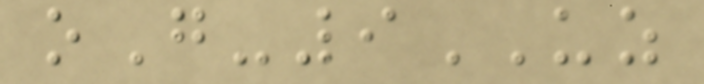oG-9UZ
